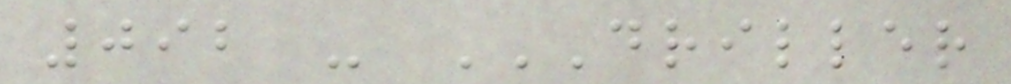092 - DRILLER
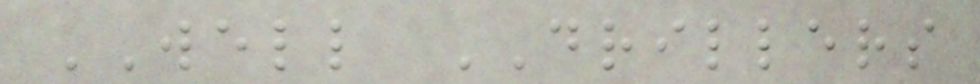WELL DRILLERS
